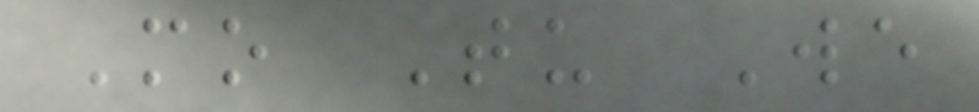Mo Tu We
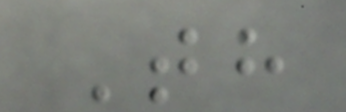Th
